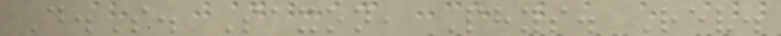D.S. Saxon, Phys. Rev.
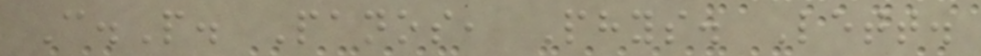C.P. Panos, Phys. Lett.
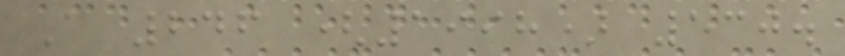A 246 (1998) 530.
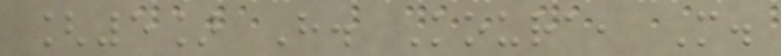[5] H. Koura, M.
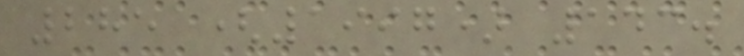285 (1997) 143.
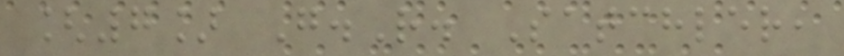[7] G.R. Satchler,
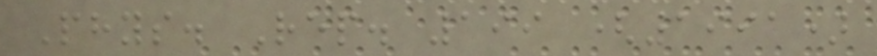Phys. Rep. 199 (1991)
